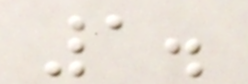1.
